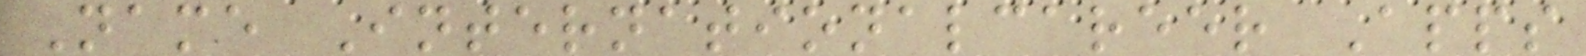Name Internationalcareer Apps
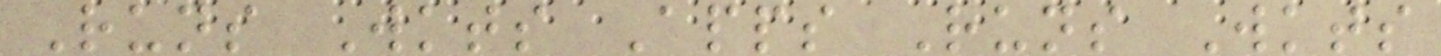Runs Wkts Apps Runs Wkts
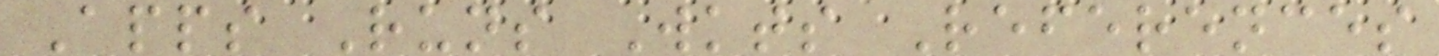Apps Runs Wkts References
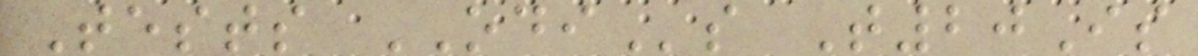Tests ODIs T20Is
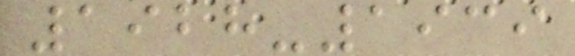1928-1939
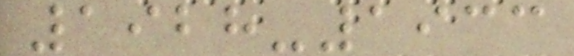1928-1933
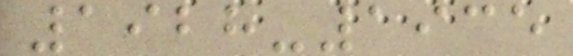1928-1935
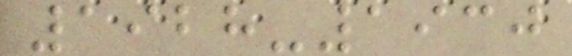1928-1930
